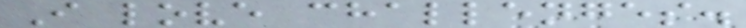I love challenges.
